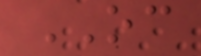OC
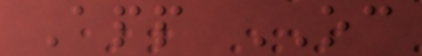App OC
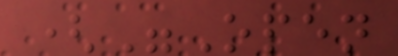("Open
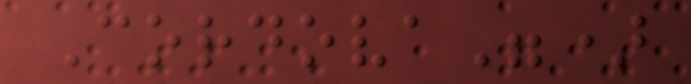Cordova")
